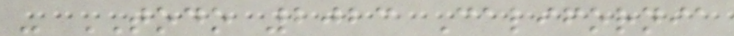- TODO 2023 California
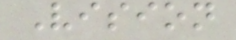Vision
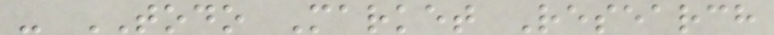- TODO Market Research
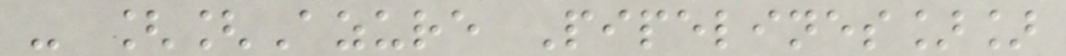- [[Azure Pipelines]]
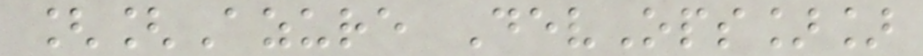[[Azure DevOps]]
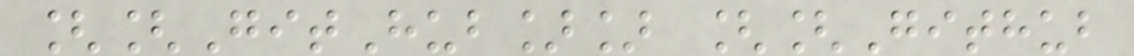[[GitHub]] [[Github
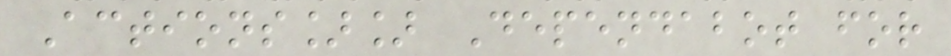Actions]] Dependabot for
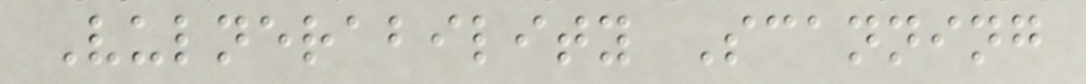Vulnerability Scanning
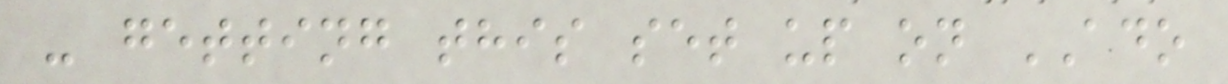- getting this set up on ADO
